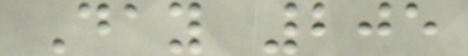Day 205
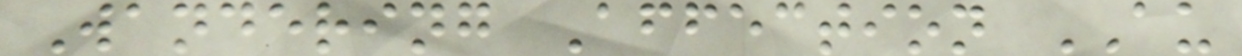Wandering Affection AU
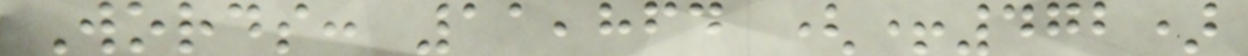Words: 11,864 (+472)
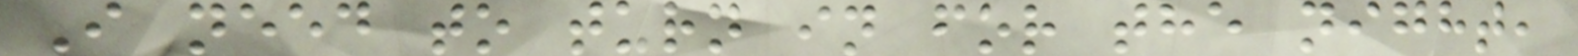I need to turn in for the night,
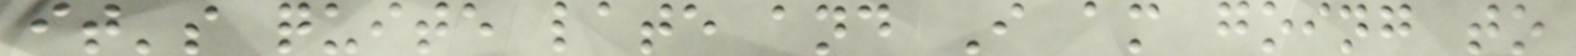it's quite late and I am going to
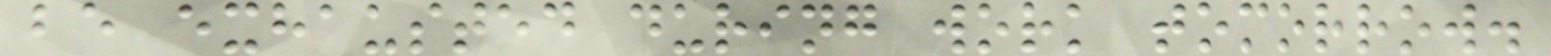be exhausted during work tomorrow.
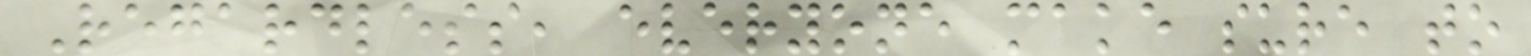Regardless, everyone make sure to
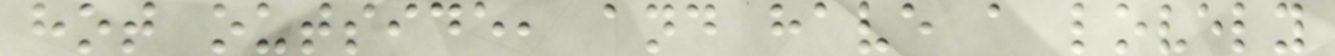hot outside, and have a lovely
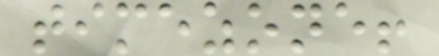timezone!
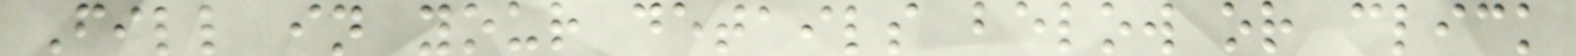Fill in your details below or click
